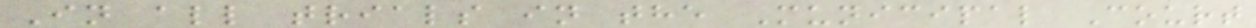In all trials in the Municipal Court
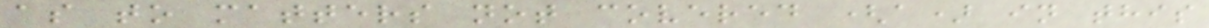as to matters not covered (a) in this
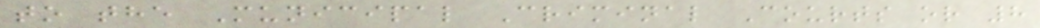to the Municipal Criminal Courts or 8
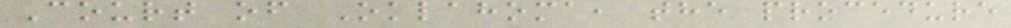Court of Oklahoma, the procedure
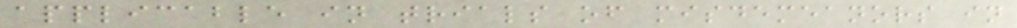applicable in trials of misdemeanors in
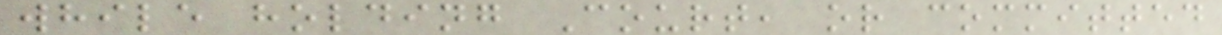while holding Court, or committed
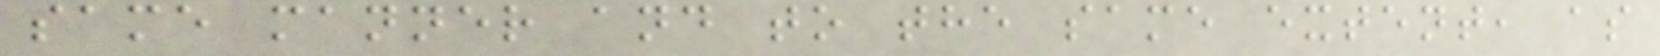same manner and to the same extent, as
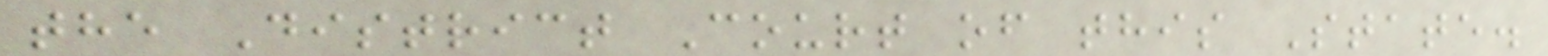the District Court of this State.
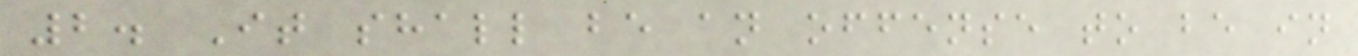2. It shall be an offense to be in
